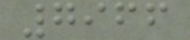7966
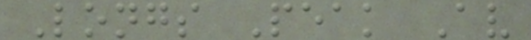Longs Peak Av
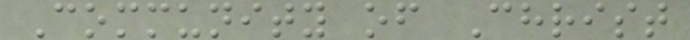Community of Christ
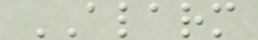ALARM
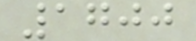1700
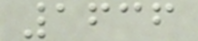1636
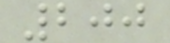200
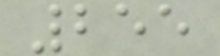255
